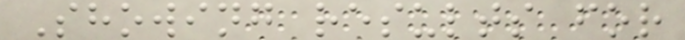Showing results for
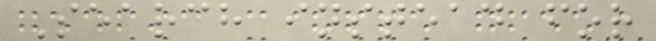Search instead for
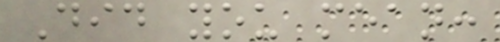Did you mean:
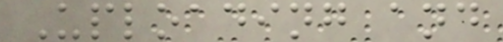Uploading and
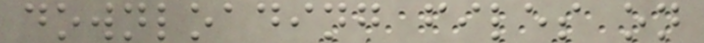downloading files on
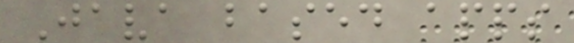Java based apps
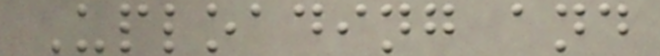Uploading and
